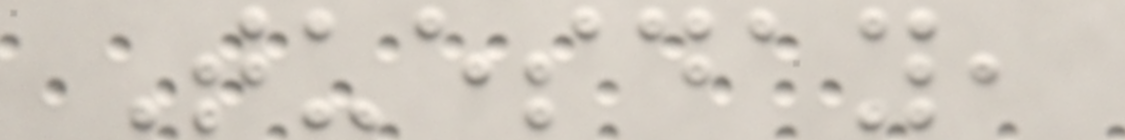Tuesday,
